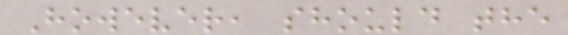However, should the
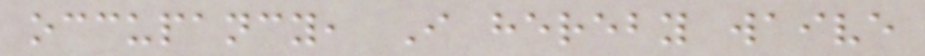occupancy, I hereby waive
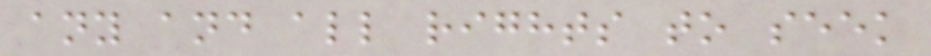any and all rights to seek
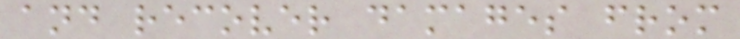and recover damages from
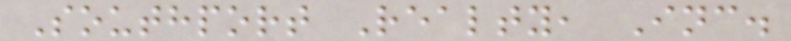Southport Realty, Inc.
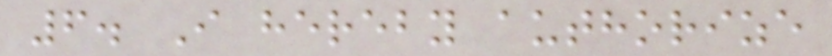6. I hereby authorize
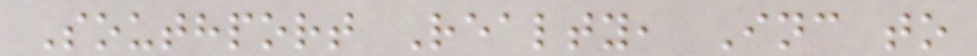Southport Realty, Inc to
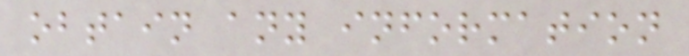obtain any information
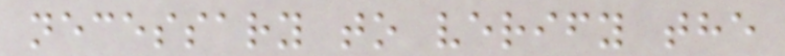necessary to verify the
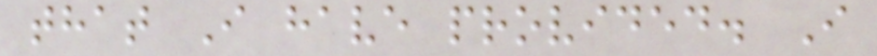that I have provided. I
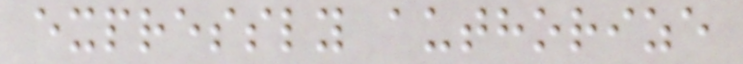expressly authorize
